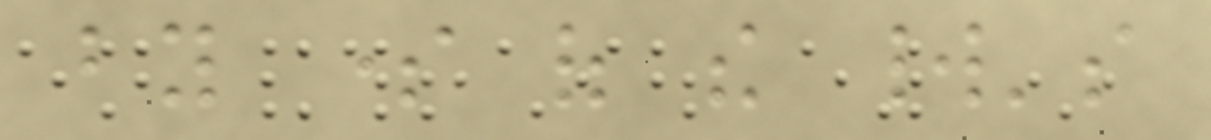by some of the world's
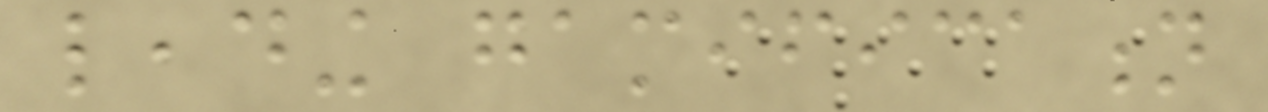leading gamification
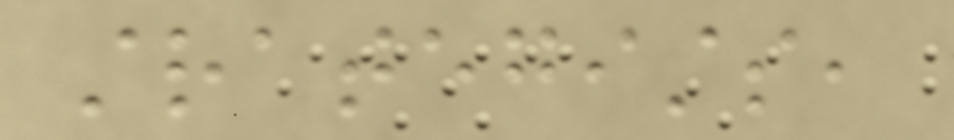strategists,
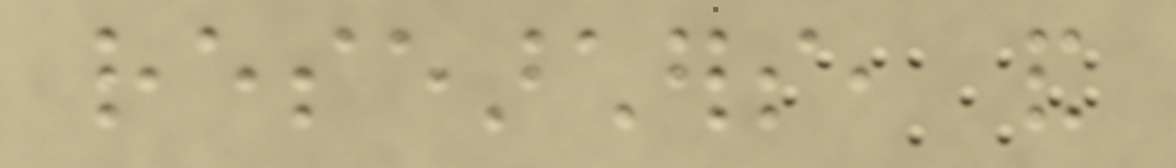researchers, and
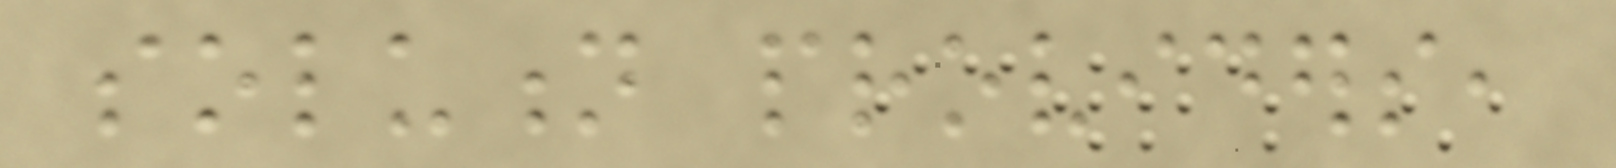solution providers,
